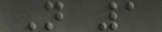N 1
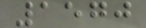1570
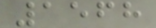1568
